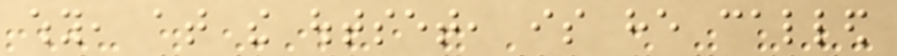why, at the outset, is he called
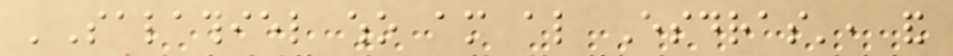'Salathiel who am also Esdras', and
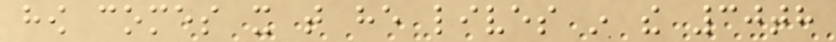how comes it that he lives in the 30th
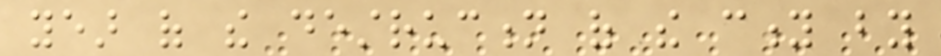year of the destruction of the city by
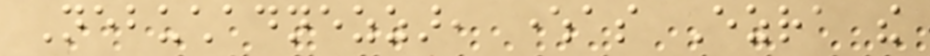Nebuchadnezzar, whereas Ezra the
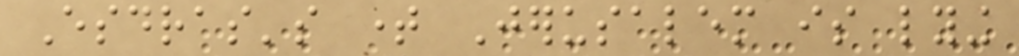Esdras's time Jerusalem is lying
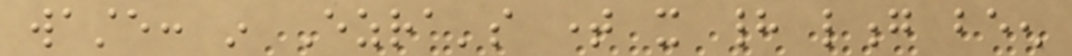waste: in Ezra's time it had long been
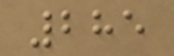285
